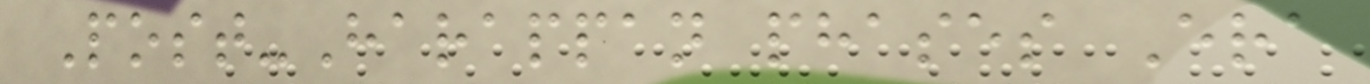Post-Harappan phases Era
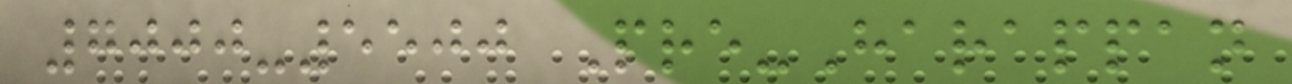7000-5500 Pre-Harappan
